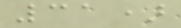31)
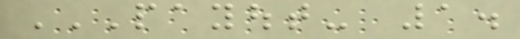PAYOUT- 1.
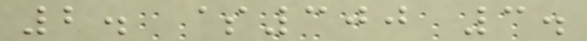2. $300 3.
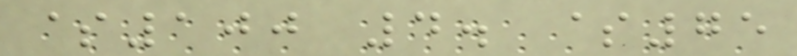$100 4. $75
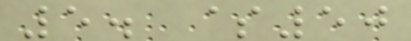5. $50
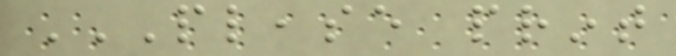PLEASE PRINT
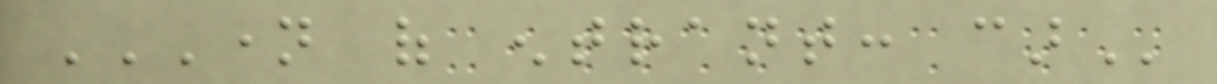NAME OF ENTRANT: CAR
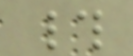#
